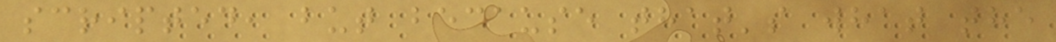scripted, but because that's what the
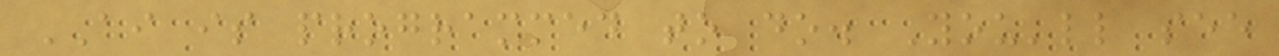AI is programmed to do. You'll see
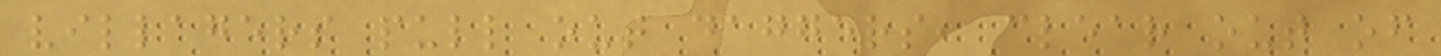villagers pull out daggers, clear out of
